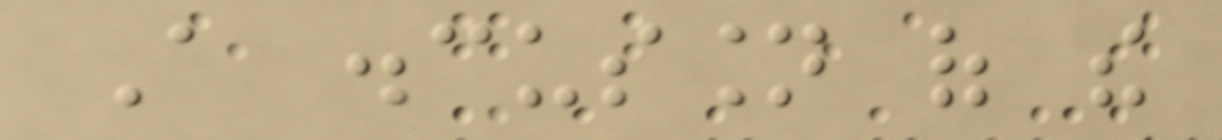A discussion of the
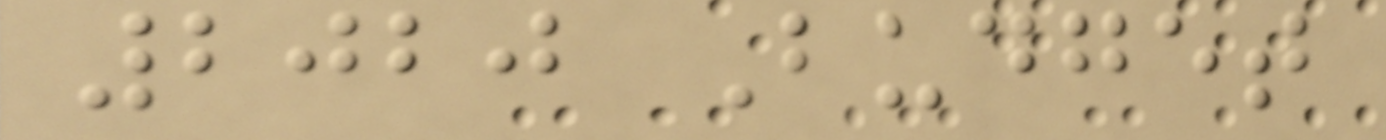2020 Budget
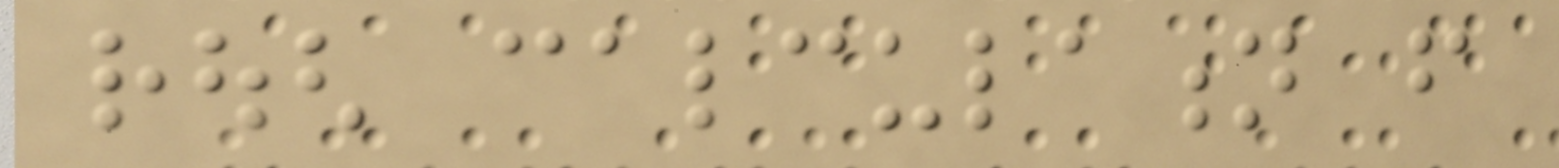rough calculation from
